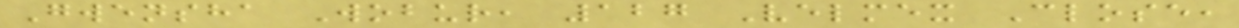Gwensha Wobur, 127 Velmex Close,
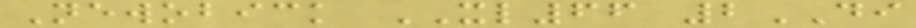Newobick XL66 2DI
